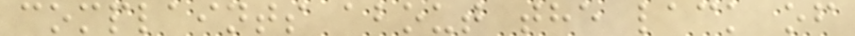complaints about the lack of
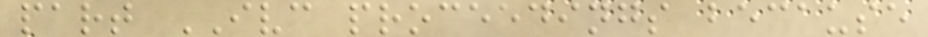part IVC proceedings because
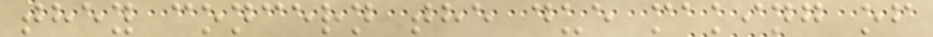they concern the due making of
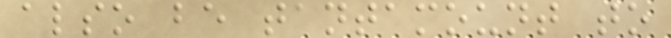also be tantamount to
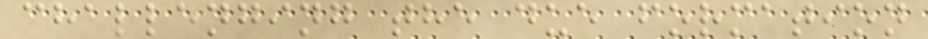challenging the due formation
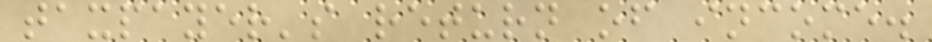taxpayer's return of income.
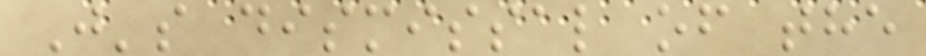J's dismissal of the
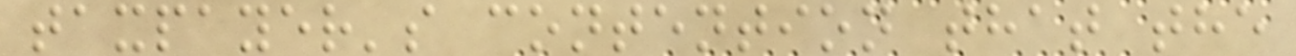taxpayer's contention that the
